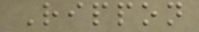Rippon
